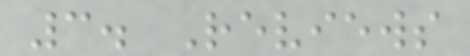3. Reviews
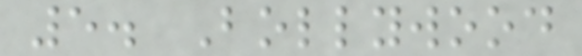5. Bollywood
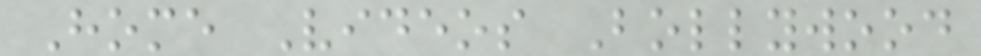Home Videos Bollywood
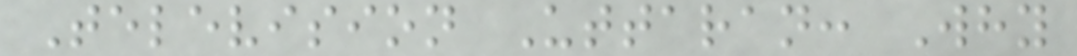Television Uttaran: Why
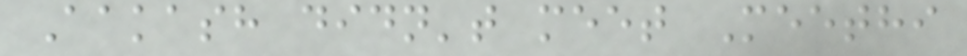Aakash didn't meet Meethi
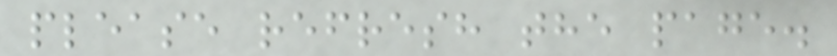please refresh the page.
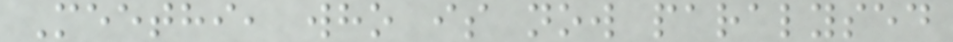Meethi, who is now paralysed
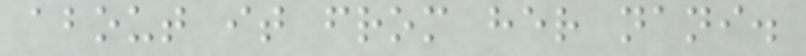about it from her nani.
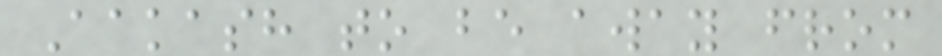Aakash to be away from
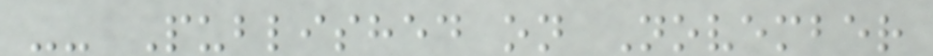-- Published on November
